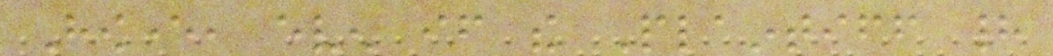However, even if the Plaintiff had
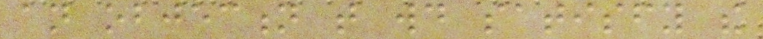an objection that would satisfy the
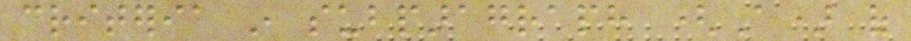criteria in subparagraph (A) of
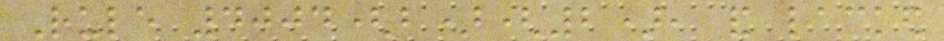Rule 4004(b)(2), and lacked
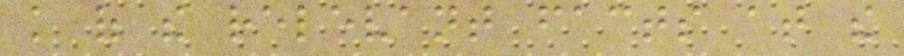knowledge of the relevant facts at the
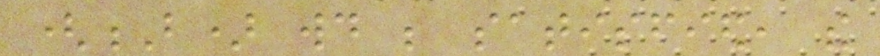(B) would be satisfied, the
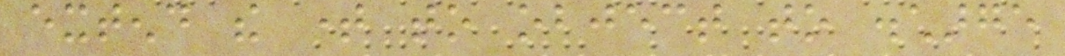extend the time to object to discharge
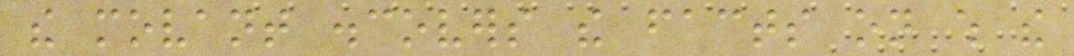the movant discovers the facts on which the
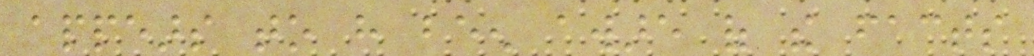appears to have been aware of the facts
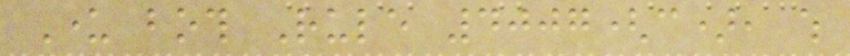Under both Rule 4007(c), which
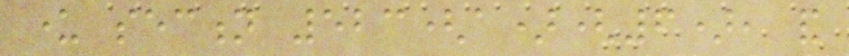under section 523(a)(6), and
